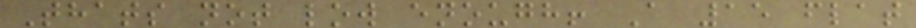Thats not low enough! A 15 flat
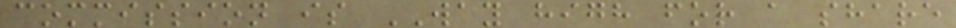commission is WAY high for a share
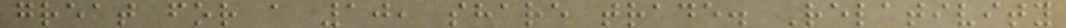great for a 10, share trade. Relativity
